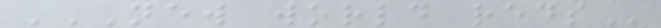NEW WORLD REDS
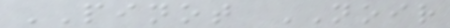PINOT NOIR
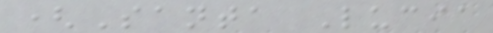(Santa Lucia
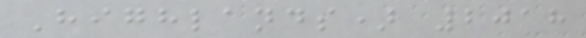Highlands) 2018
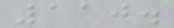110.
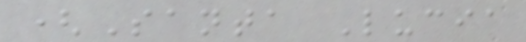(Santa Lucia
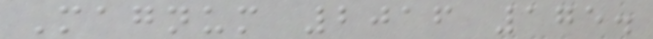Magnum 2016 175.
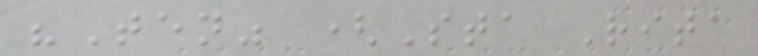"Ten" (Sta Rita
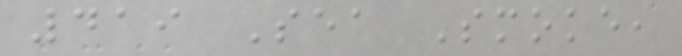419 Sea Smoke,
